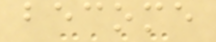become
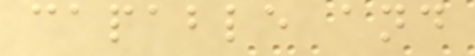capable and
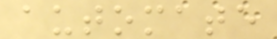automate
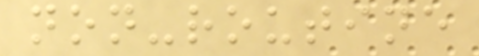non-routine
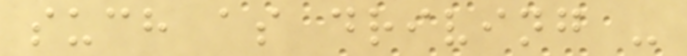such as driving -
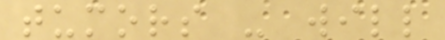tumors - will
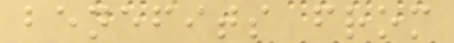benefits from
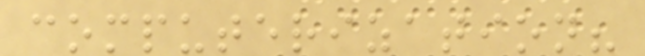computerization?
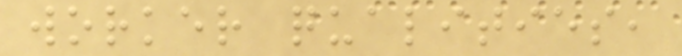worker qualities,
